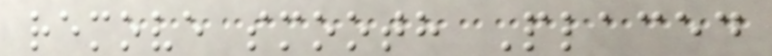remove smooth Placed
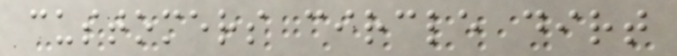customers circle dirt
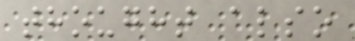thought also
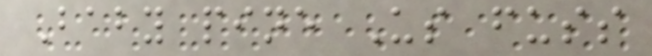Baby pine Us fuss
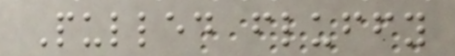Pulled fluffy
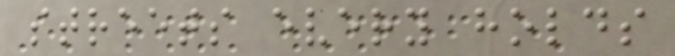streets every holds
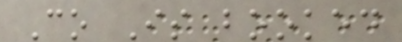Co Is booked
